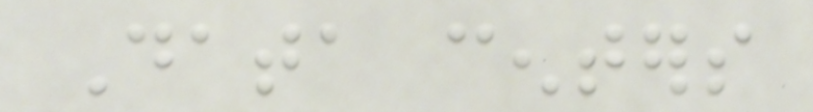Data centers
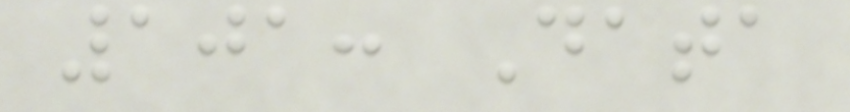101: Data
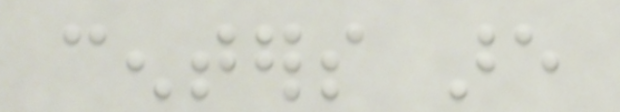centers are
